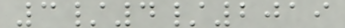3/4/2019
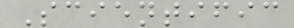Scientific
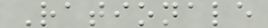Rationale
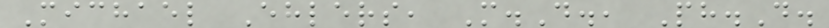Michael Ehlers, M.D., Ph.D.
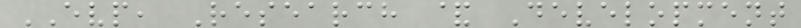EVP, Research & Development
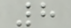8
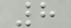8
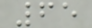65
